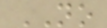NO
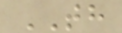TH
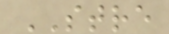STRE
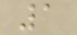1
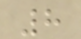8
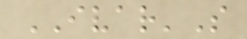IVAR'S
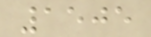1505
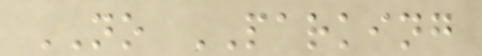NO PARKING
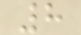8
